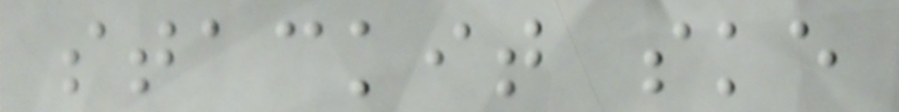stackit ske
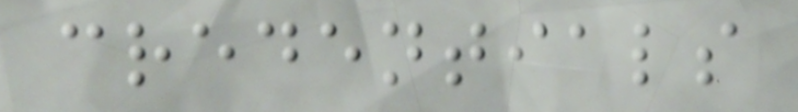credentials
